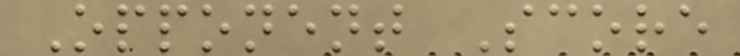Opponent Score
